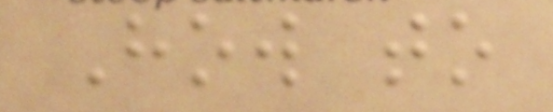How to
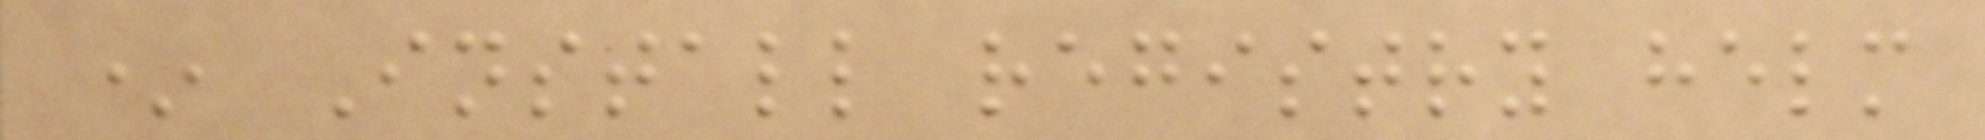* Install registry helm
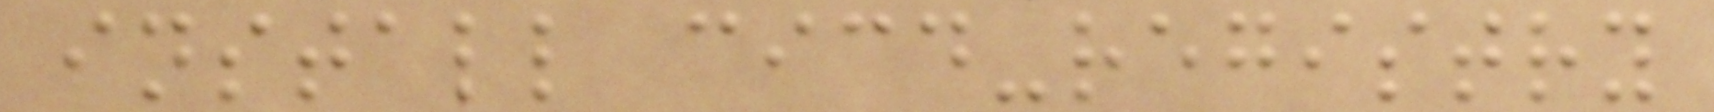install cicd-registry
